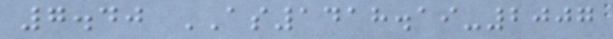7.40 AS1418.19-2007
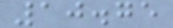10.75
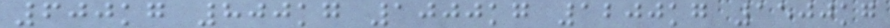600kg 800kg 1000kg 1200kg 1500kg
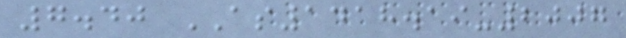7.40 AS1418.19-2007
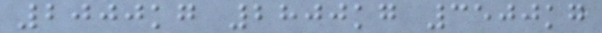2000kg 2800kg 3500kg
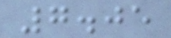7.05
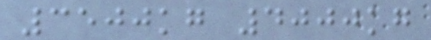3500kg 4000kg
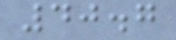40.7
